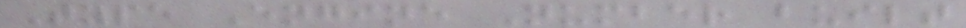Type Engine Number built
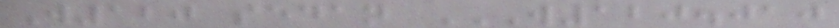W120 sedan W120.010
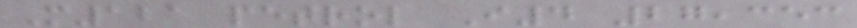M121 petrol I4 27,353
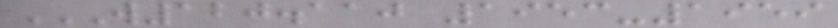W120.110 1953-1959
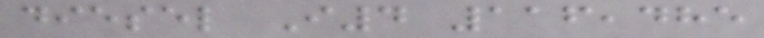diesel I4 116,485
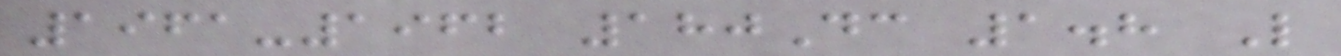1961-1962 180Dc 1.8 L
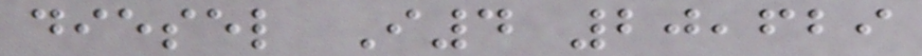diesel I4 20,629
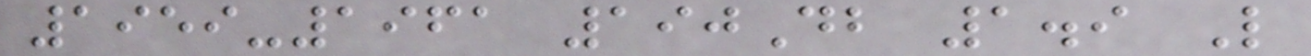1959-1961 190Db 1.9 L
